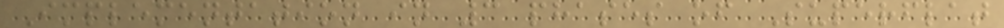Implementation in 3 phases of Superflat
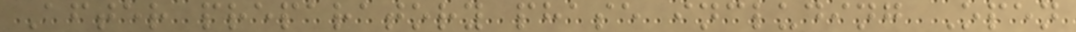After preparatory phase including Open
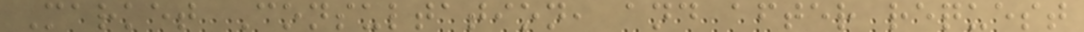Market Consultation, and after request
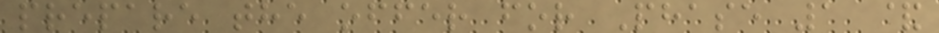prepare the offer for Phase 1 &
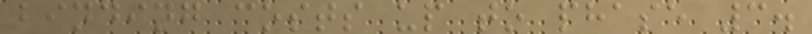binding costs up to phase 3.
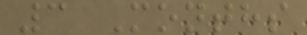3 Months
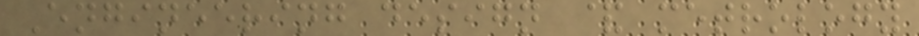Engineering design & metrology
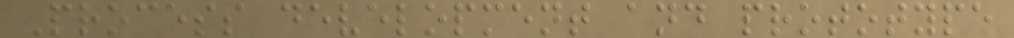Process development and prototype
